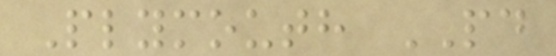Plymouth PD
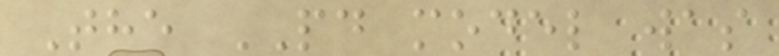The PD model was
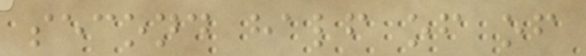second half of of
